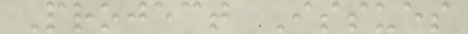Project Issues
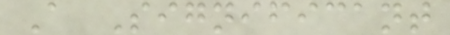A Significant
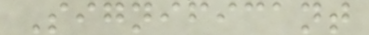Significant
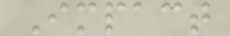Impact
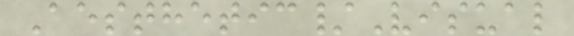Aesthetic/Visual
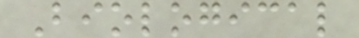Biological
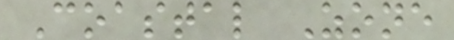Coastal Zone
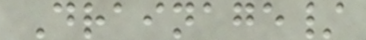Drainage/
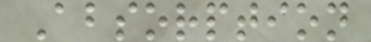Absorption
